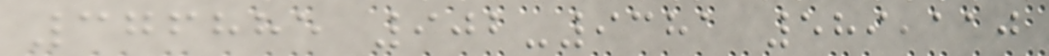376885 902-9381 589,110
